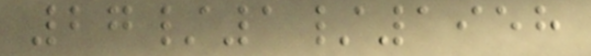27/1/1958
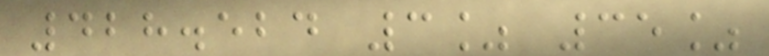428.524 3% 35%
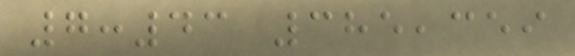7:43 385,359
